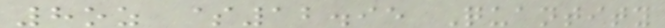8oz $12.95 Quantity
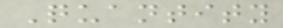Quantity
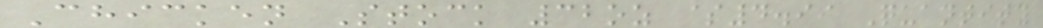Chicken Stock 32oz $4.99 Quantity
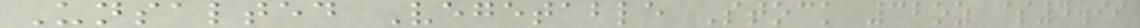Unsalted Vegetable Stock 32oz $4.99
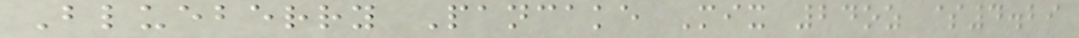Blueberry Pancake Mix 24oz $4.29
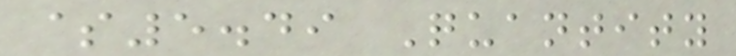$5.49 Quantity
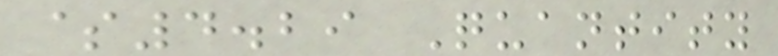$4.29 Quantity
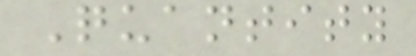Quantity
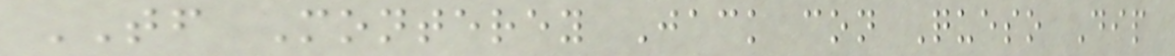TF Monterey Jack con Queso Dip
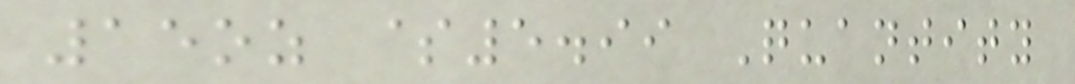15oz $5.99 Quantity
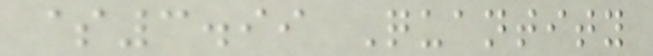$3.99 Quantity
